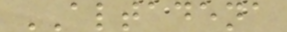ALTADENA
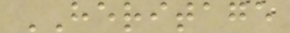HERITAGE
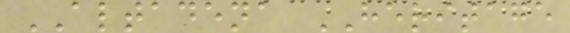ALTADENA HERITAGE
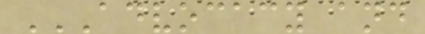ADVOCACY AND
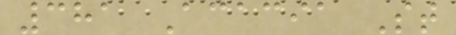381 Acacia St
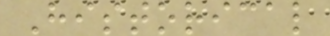Historical
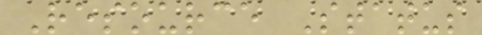Resource Status
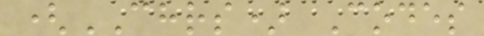(CHRS) Codes
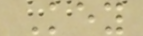Key
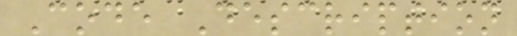Code Description
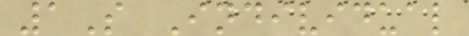1S Individual
